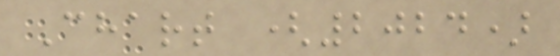Chart (2024)
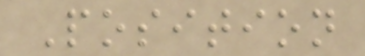Position
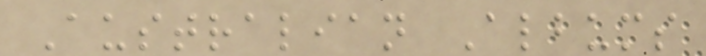Australian Albums
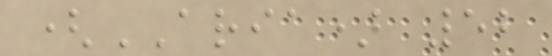(ARIA) 52
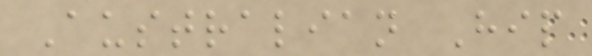Australian Hip
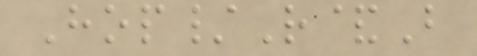Hop/R&B
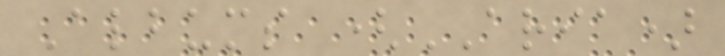Albums (ARIA)
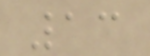13
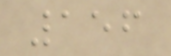156
